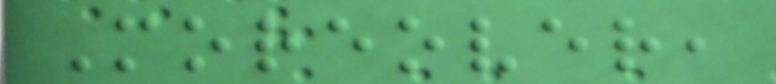Moreover,
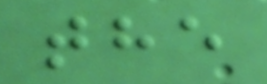the
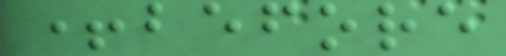+before
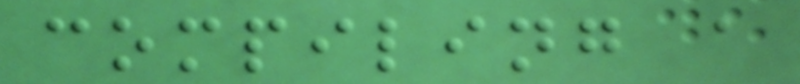compiling a
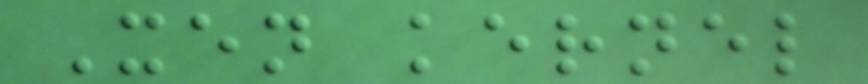Xen kernel
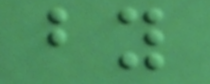by
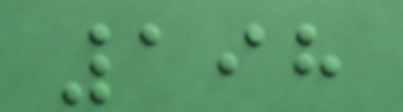198
